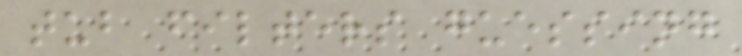tub filters guessing
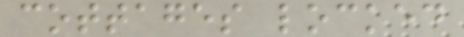cottages locked
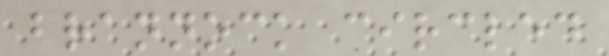brannock circled
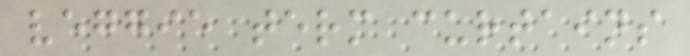veggie term curtains
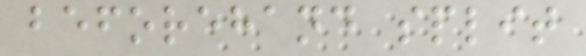beforehand split
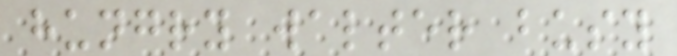hungry walter busy
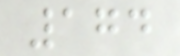174
